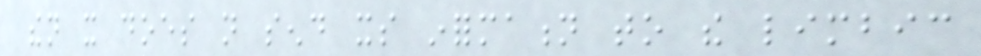then it does not send its information to the limbic
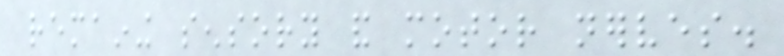remaining sensory and motor nerves.
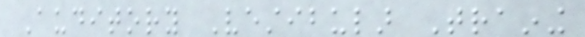Auditory Vestibular Training
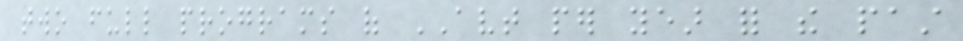two full programs of AVT per year for the past
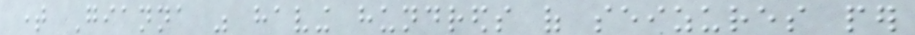time Gianna was having hundreds of seizures per
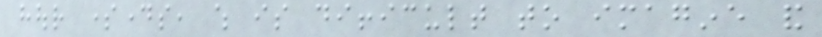hour somedays, which is difficult to imagine and
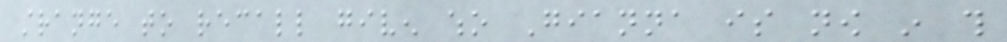strange to recall given who Gianna is now in this
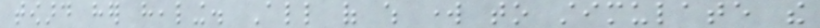toward her healing. All of which work to stimulate the
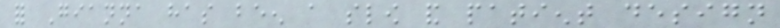for Gianna has been a slow and patient design
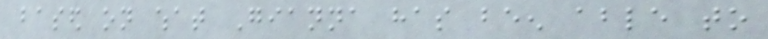based on what Gianna has been able to
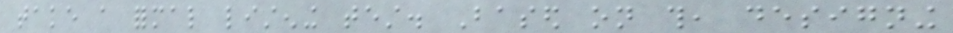take a formal listening test. Based on this, designing
